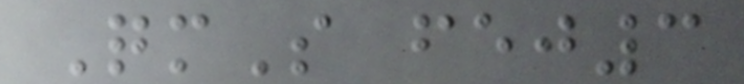QmS fej3
